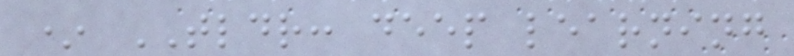* TLDR: deep learning
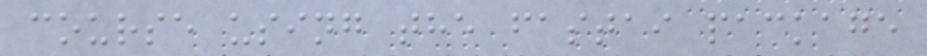course using the fastai package
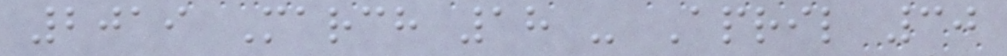2019 March 18 - April 30
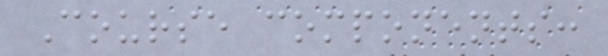Course components:
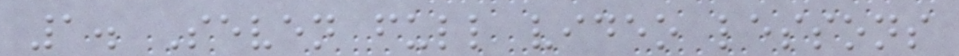1. Seven full video lessons
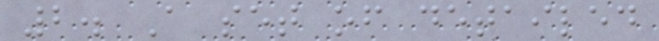2. A set of detailed
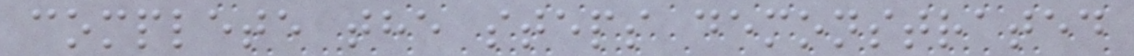complete the steps demonstrated
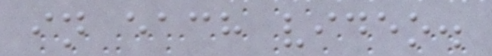in each video.
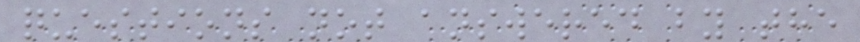questions not answered by the
